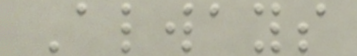Always
